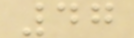47
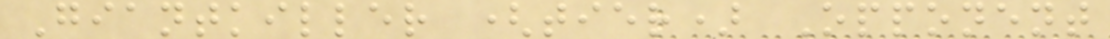Giantkiller (tier) Opponent
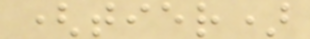(tier)
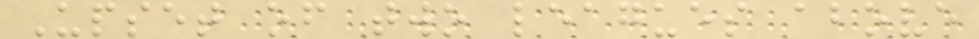Upset of two leagues above
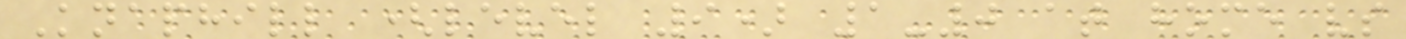Knaphill (level 9) 1-0 at home vs
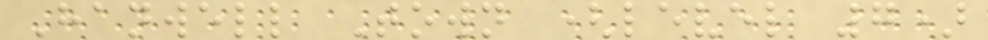Hanwell Town (level 7)
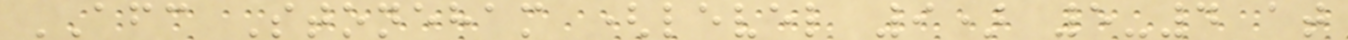AFC Stoneham (level 9) 5-4 at
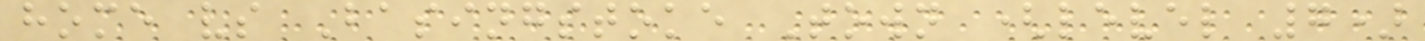home vs Basingstoke Town (level 7)
